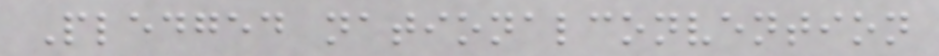Pledged nationalconvention
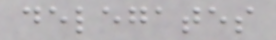delegates
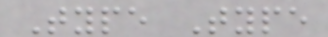Type Type
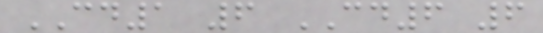CD1 6 CD6 6
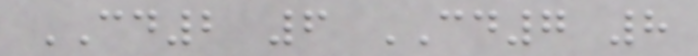CD2 6 CD7 8
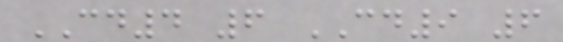CD4 6 CD9 6
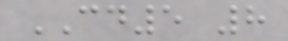CD5 8
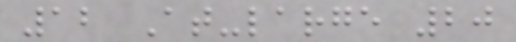12 At-large 20
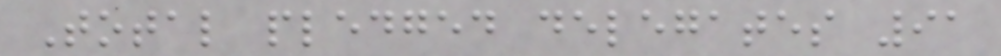Total pledged delegates 91
